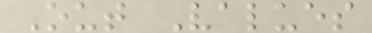Out Values
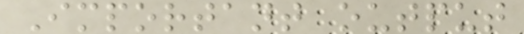Important output
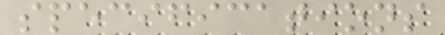specifications
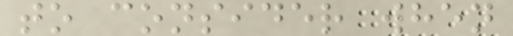to consider when
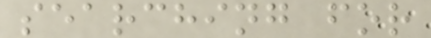searching for
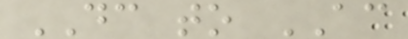DC to AC
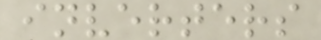inverters
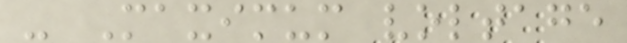- Maximum voltage
